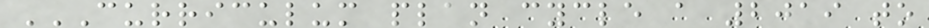CURRICULUM PLAN CYCLE A 2019 TO
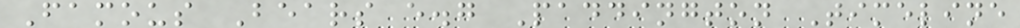Famous Bears e.g Paddington Timeline
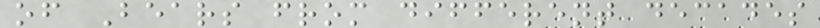of Bears from different decades
